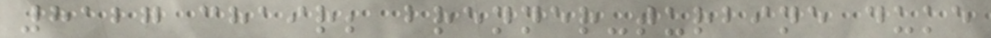8127 chair; brenner-turbine duke
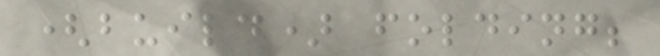(build) folding;
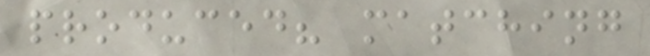produced? matching
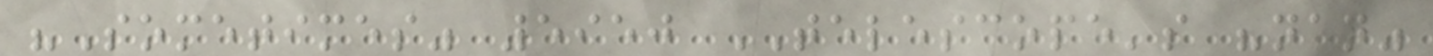"Sometimes" 5950 TELESCOPE's "nan"
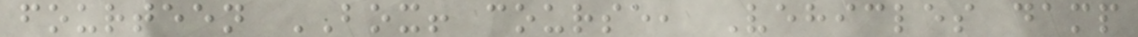fourteen BOX! course, Vehicles damp
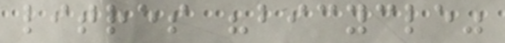litres "bicycle"
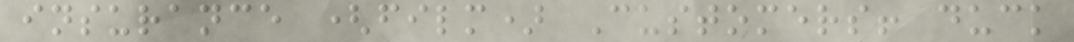insurance (film) Customers! duck
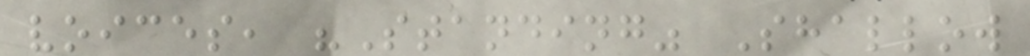voices, "Standing" Shallow
